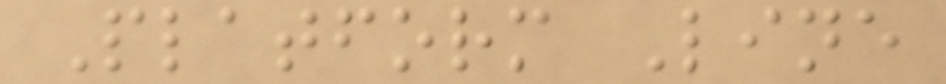Platform Line
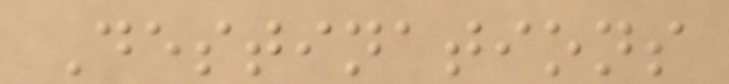Destinations
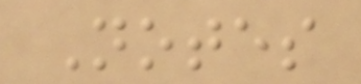Notes
